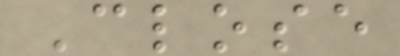Close
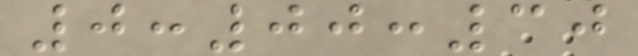0:00:30
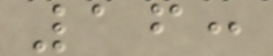16:
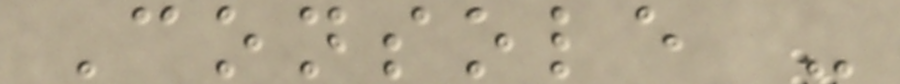Console -
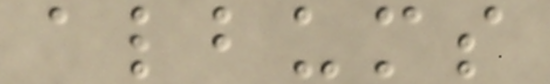albums
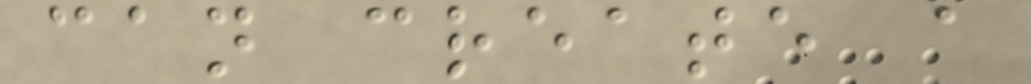can create a
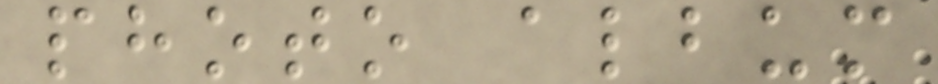photo album
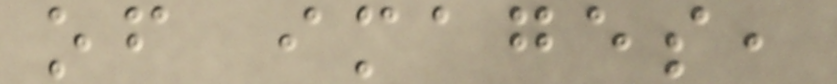of images,
